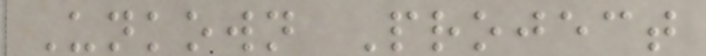Unkown Project
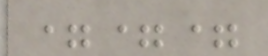===
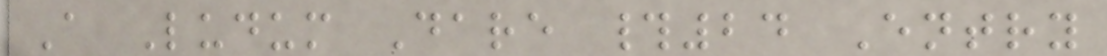A Ludum Dare #24 Entry
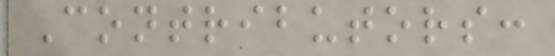Contributors:
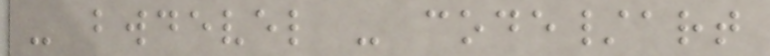- bwdevel - code/art
